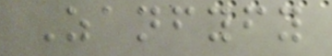Zanfyfy
